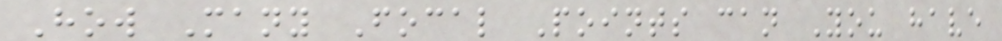How Many Focal Points can You have
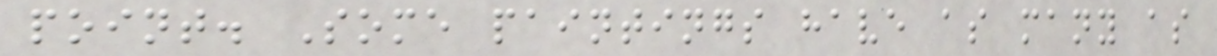point. Some paintings have as many as
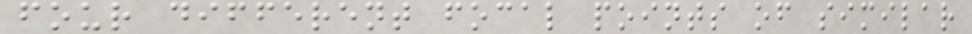four different focal points of similar
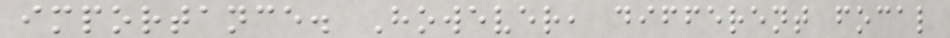importance. However, different focal
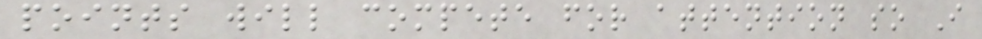points will compete for attention so I
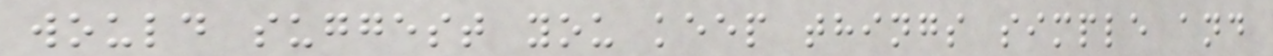would suggest you keep things simple and
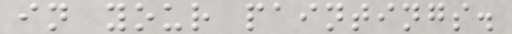in your paintings.
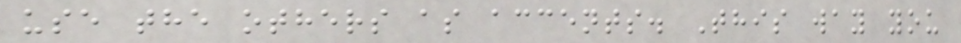use the others as accents. This way you
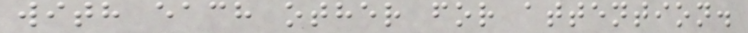with each other for attention.
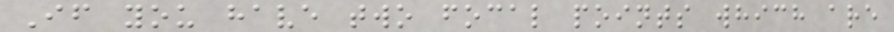If you have two focal points which are
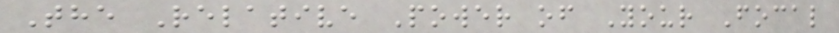The Relative Power of Your Focal
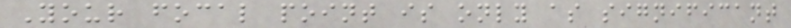Your focal point is only as significant
